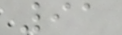91
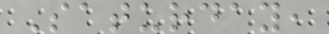Saturday,
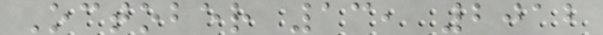October 13, 2012
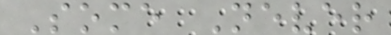Some Never
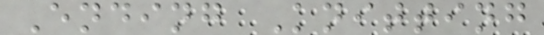Ending Knitting
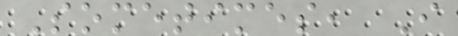Sometimes, I
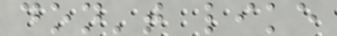don't like
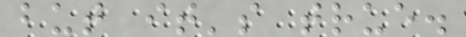but it's true.
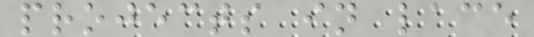projects in lace
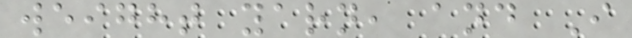weight yarn, and I
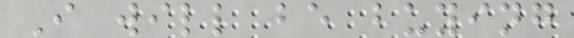I will be buying
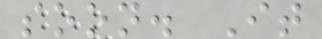soon. It
